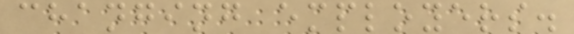changing employers.
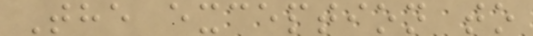The exception to
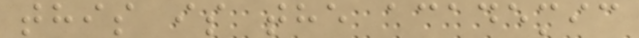this is the academic
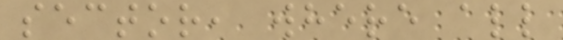sector, where all
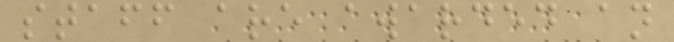staff are awarded an
